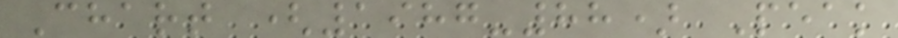Chart (1987-88) Peak
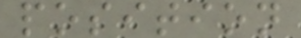position
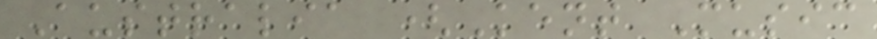Australia (Kent Music
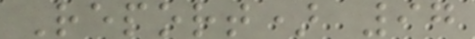Report) 97
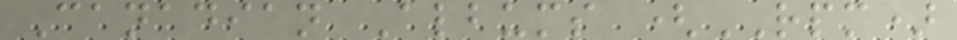Canadian Albums (RPM)
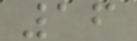16
